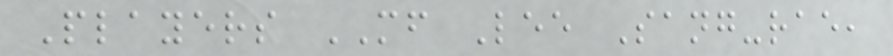Players MF Lee Sang-rae,
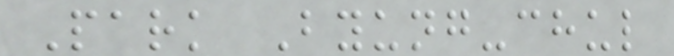Park Byung-chul
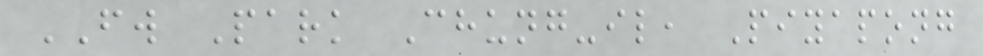FW Park Chung-il, Piyapong
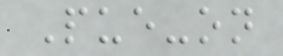Pue-on
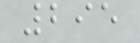295
